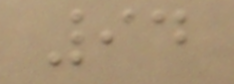94
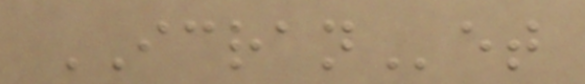ICRANet
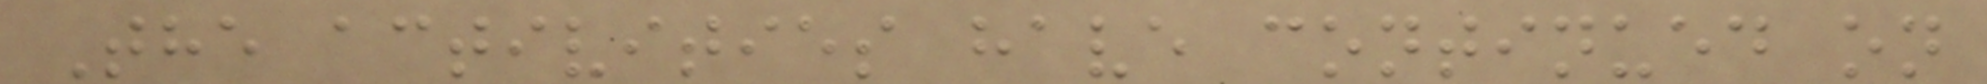The activities have continued on
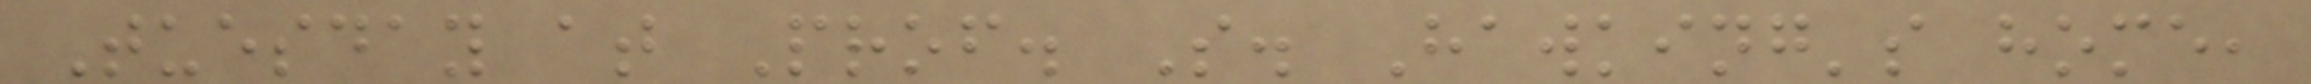Tuesday at Prof. S. Hawking's home,
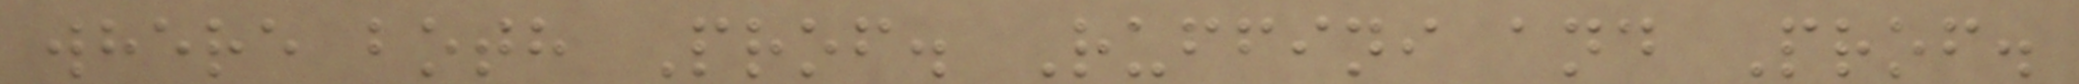where both Prof. Ruffini and Prof.
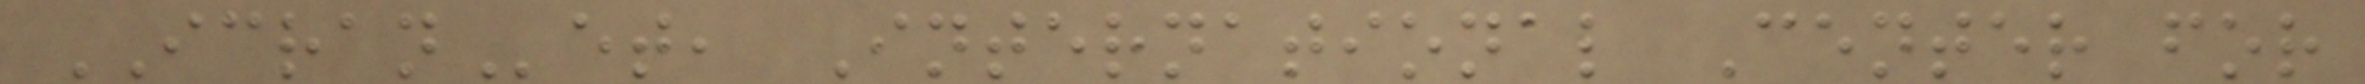ICRANet, International Center for
